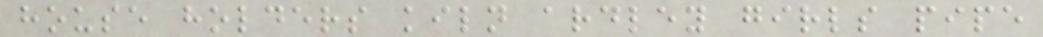house holders kiln ardley girls pipe
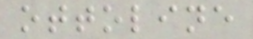ottoline
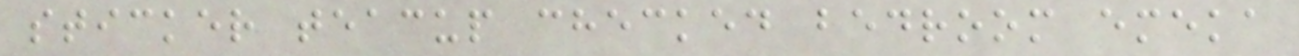sticker teacup checked bedroom emeka
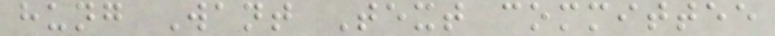hung Want Text committee
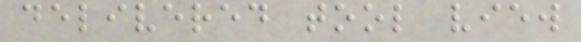delivered tool view
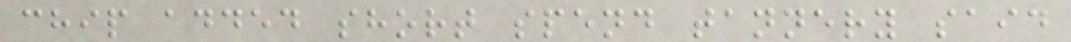chip added short spend tannery said
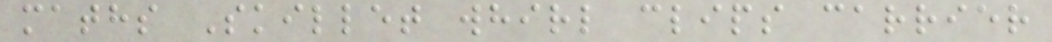maths Skillet whirl clips carrier
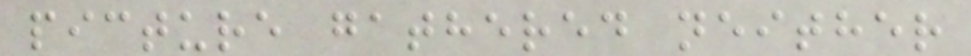picture gathered neither
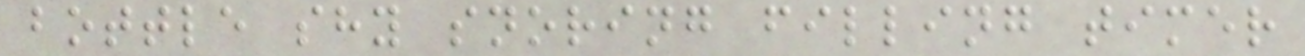bottle shy snoring filling timer
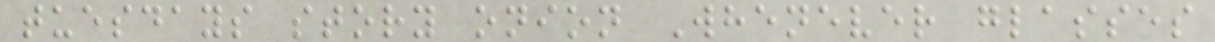tuesdays story onion Whenever glasses
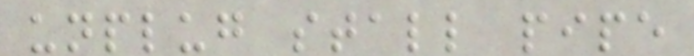unplug stall pipe
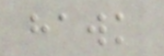hawk
